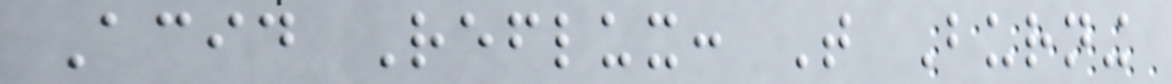Acid Reflux: That Burning
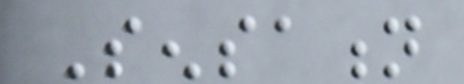Sensation
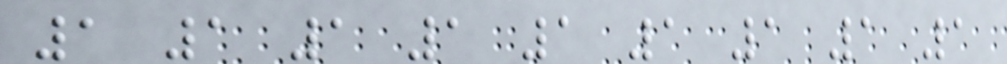1 1 1 1 1 1 1 1 1
